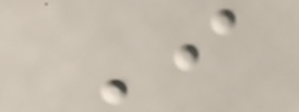I
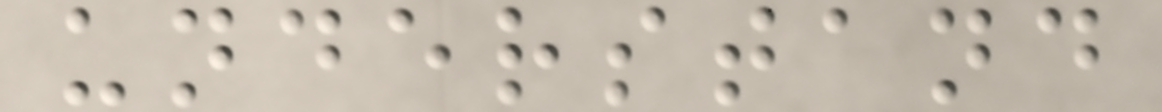understand
